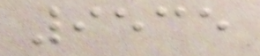9535
